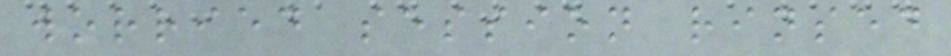worried session rinsed
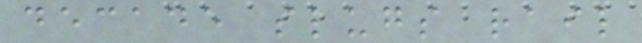decade slugs rail
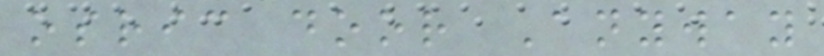osric door Anyway
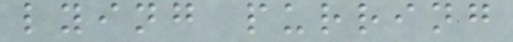lying purring
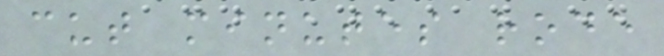cut minutes rode
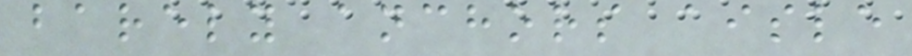barely anchors aisle
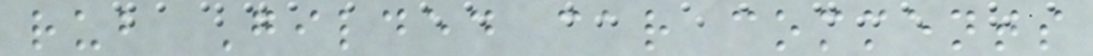rub Gilded car comments
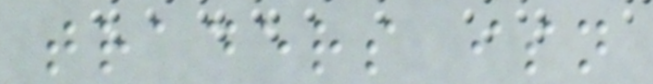traders isn
